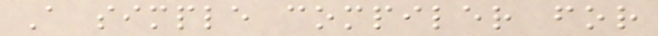A simple compiler for
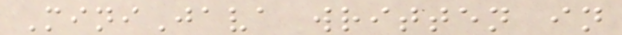MiniJava written in
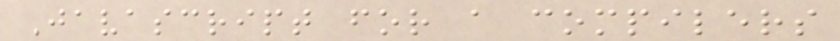Javascript for a compilers
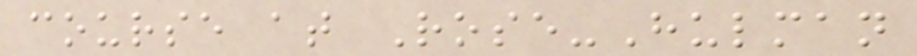course at Rose-Hulman
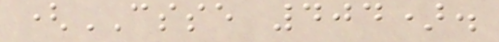(CSSE 404).
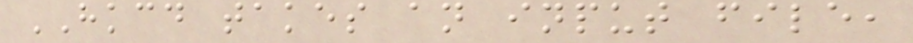HKCD takes an input file,
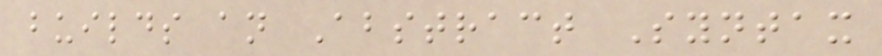builds an Abstract Syntax
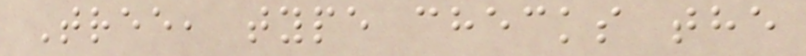Tree, type checks the
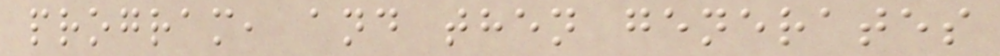program, and then generates
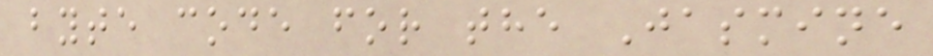byte code for the Jasmine
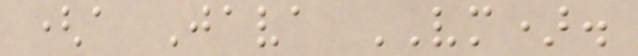(a Java VM).
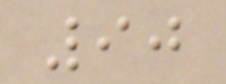90
